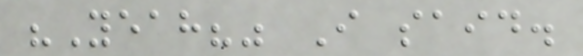"Yeah?" I said.
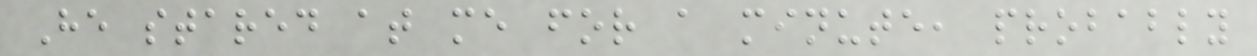He stared at me for a minute, probably
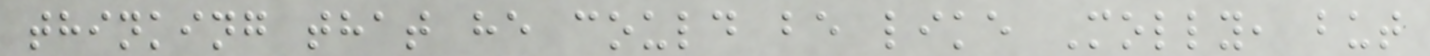thinking that he could be like Molly, but
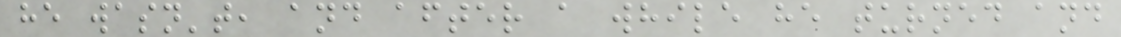he wasn't, and after a while he turned and
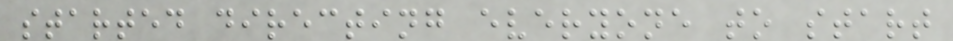started directing everyone to start
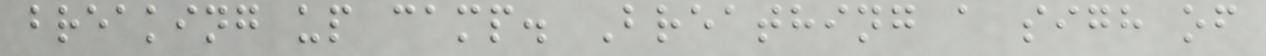breaking up camp. Breathing a sigh of
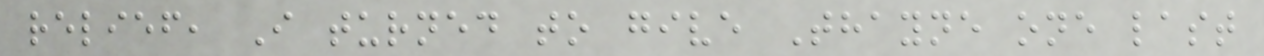relief, I turned to give Thayne one last
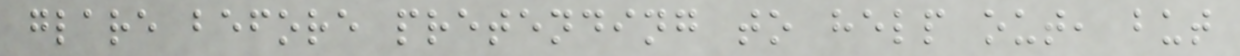glare before pretending to help out, but
